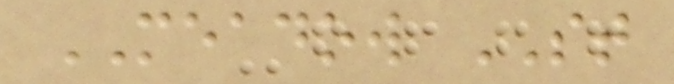MEADOW ST
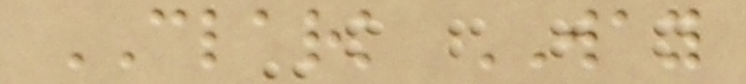CLARK WAY
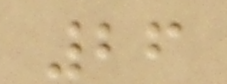26
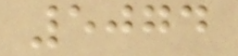5074
